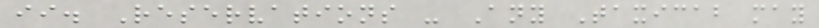ii. Reservations - Any Taxicab may
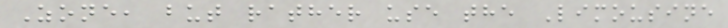Zone, but rather use the Limousine
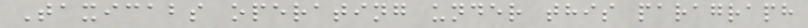Taxicabs operating under this paragraph
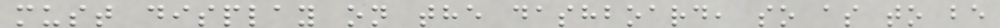must display on the dashboard, so as to be
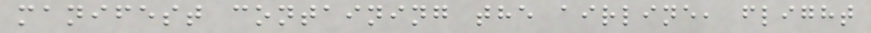manifest containing the airline, flight
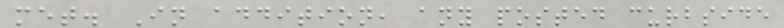met. In addition, any posted curbside
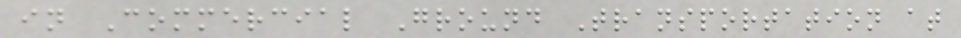in Commercial Ground Transportation at
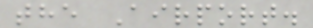the Airport.
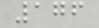176
